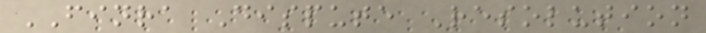FINRA Dispute Resolution
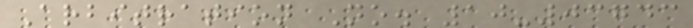Arbitration No. 10-03743
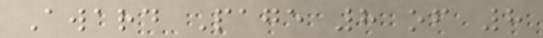Award Page 8 of 8
